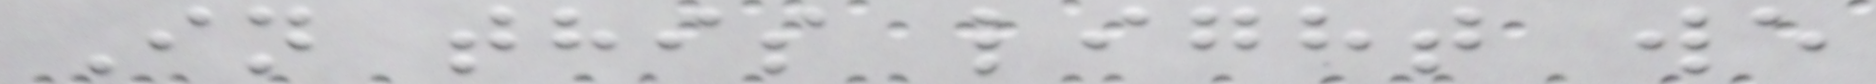In this light we
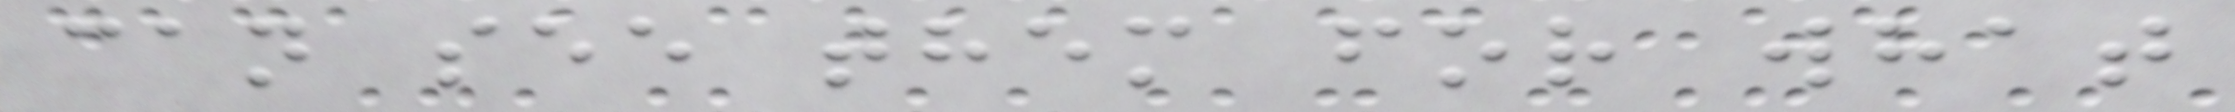can see them for what
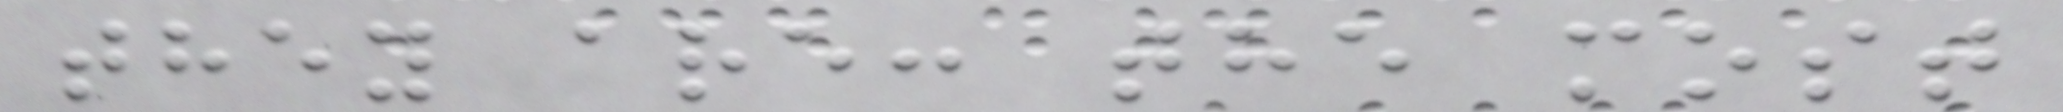they are: the most
